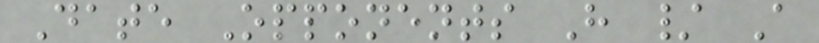Date Opponents H / A
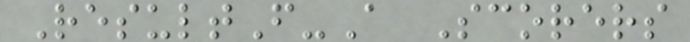ResultF-A Scorers
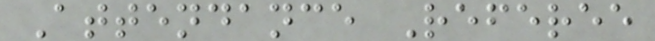Attendance Referee
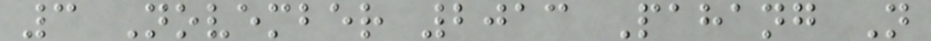3 November 2013 Pahang N
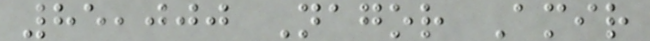85,000 Nagor Amir
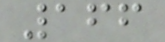166
